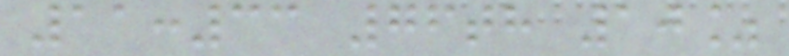11:33 76th 10%
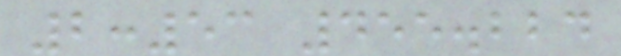2:53 455.224
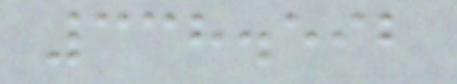338.592
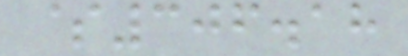$306.18
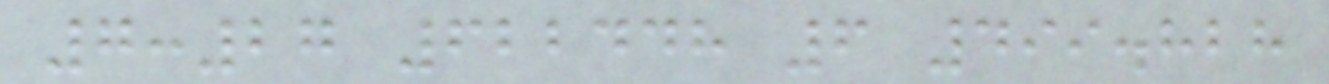7:27 622448 6 499.828
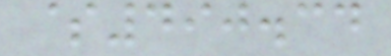$490.34
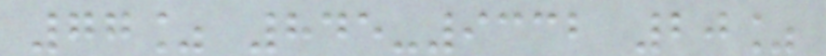77% 845-9332 20%
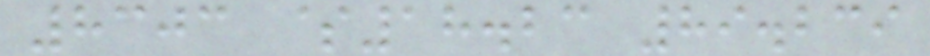8303 $18.23 89.239
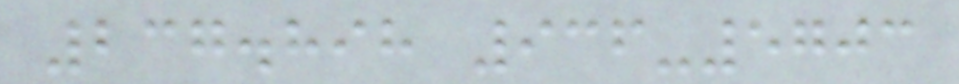237.898 936-5703
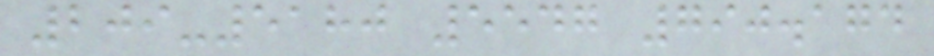209-5180 5547 790.174
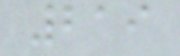219
